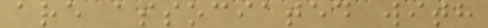are associated with
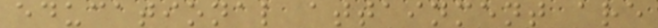educational attainment are
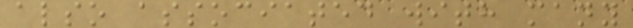also associated with many
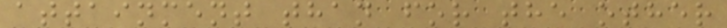attainment than for the other
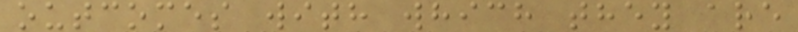outcomes with which they are
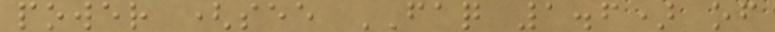power (see FAQ 1.6) of
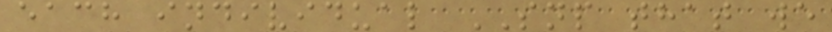each individual SNP that we
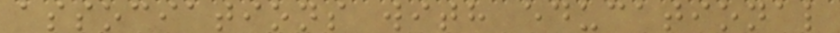associations with educational
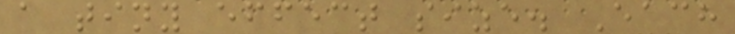a tiny effect size. Each
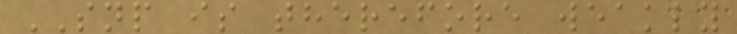SNP is therefore weakly
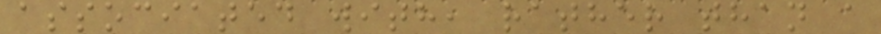associated with, rather than a
